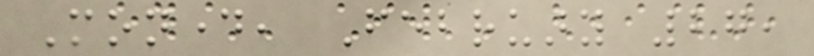Monday, February 27,
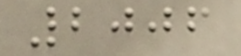2006
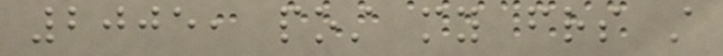2005, post my friends still
